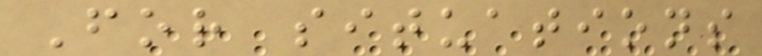For situations
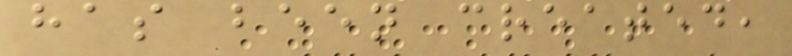has been created,
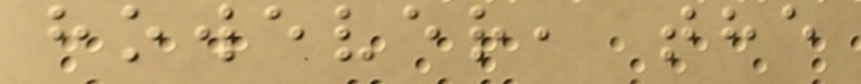however, the
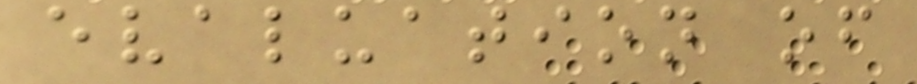evaluation of
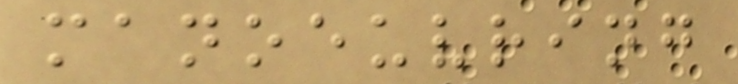manoeuvring
